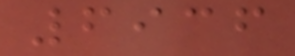6936
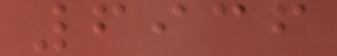6936
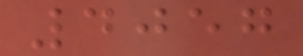4057
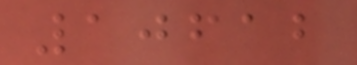10612
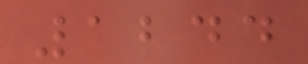1244
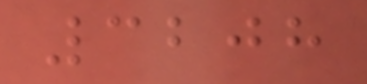3208
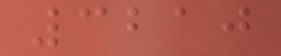3210
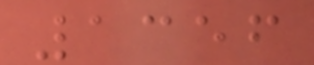1356
